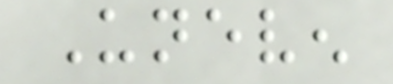Uneven
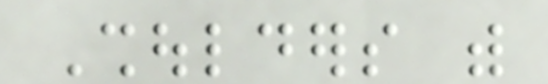Shoulders with
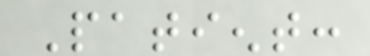Patient:
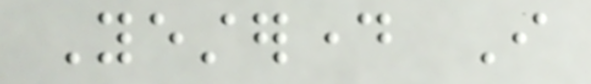Yesterday I
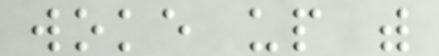woke up with
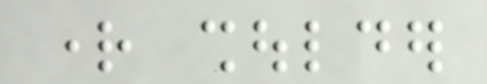right shoulder
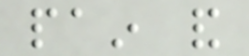pain and
